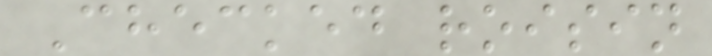Checked roisin
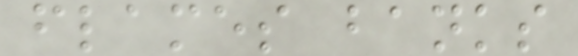flames banks
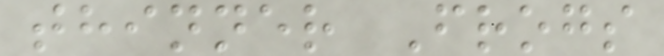thinner Frogs
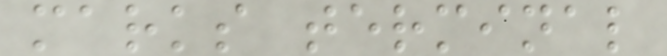marks terminal
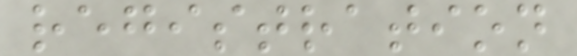registration
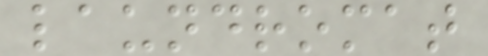laundromat
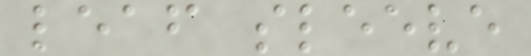leaf sleeve
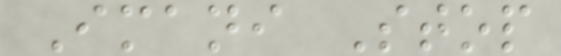Imani Stop
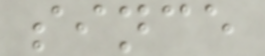since
